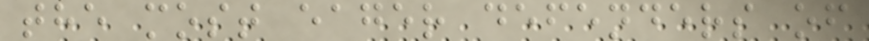the most eager defenders of
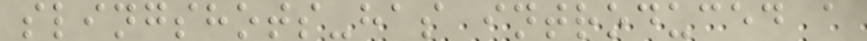slingshots-has introduced a
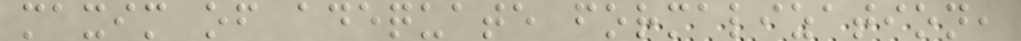maxim of adequate formalization,
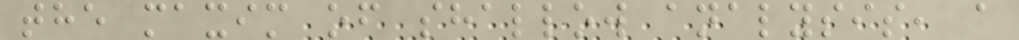the maxim of shallow analysis, a
